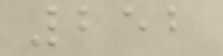252
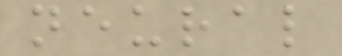neural
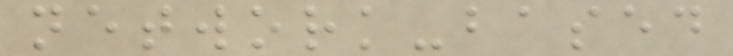network-based
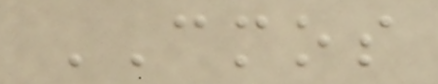CMOS
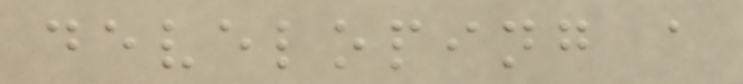developing a
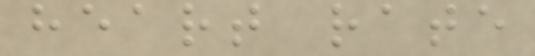heart rate
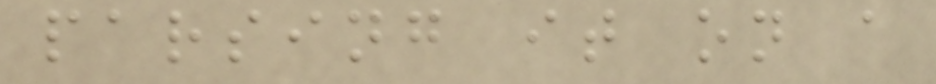parsing it on a
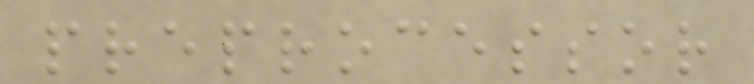preprocessor
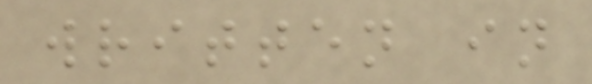written in
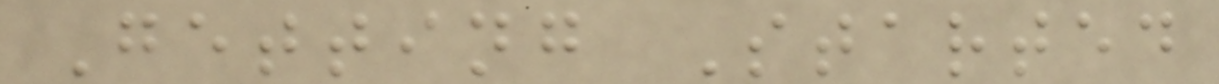Getting Started
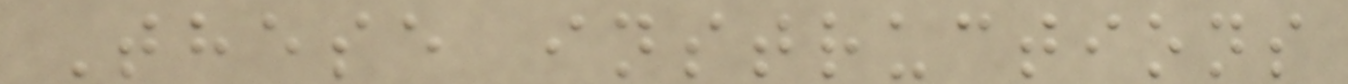These instructions
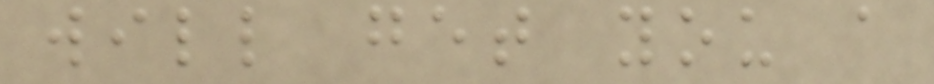will get you a
